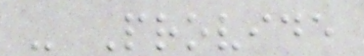- Provide
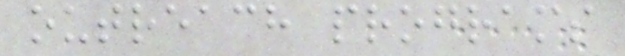outreach programs
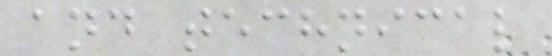and technical
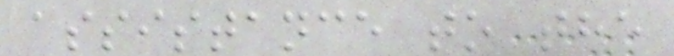assistance to the
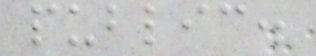public.
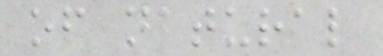of natural
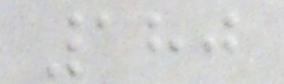180
